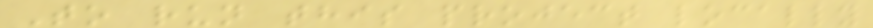To run this project locally
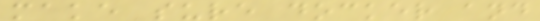make sure docker and
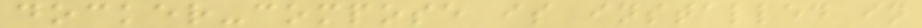docker-compose is installed in
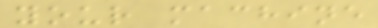your machine
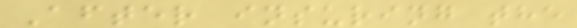After insuring the
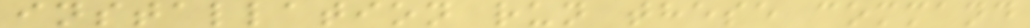installation run these command
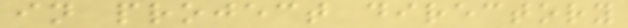in project directory
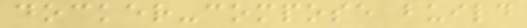docker-compose build
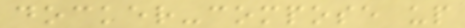docker-compose up
